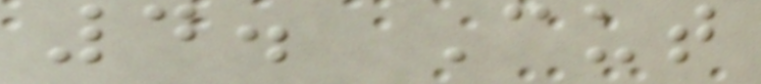4. Cut
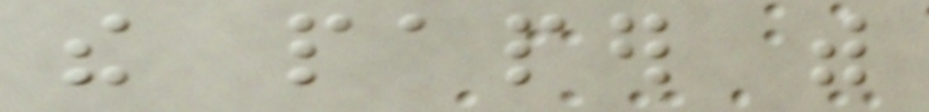the paper with
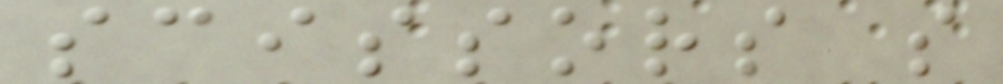scissors so
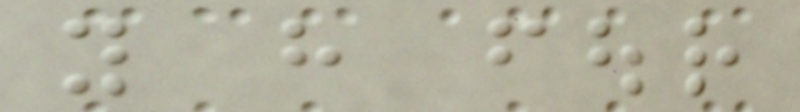you have four
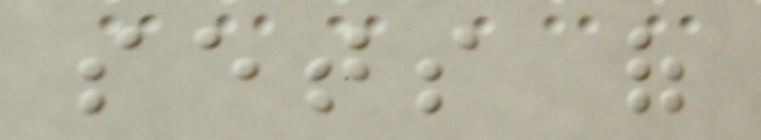sets of
